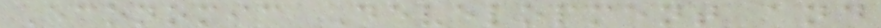Economic Development and
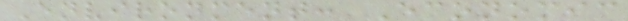Environment: Economic
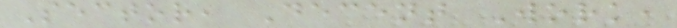Sector, Decent Work,
